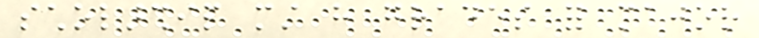scholarship must have grades for major
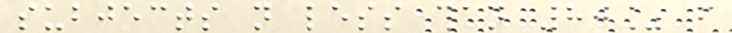subjects not less than 80% from
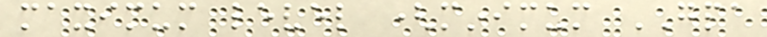maximum level (minimum GPA
